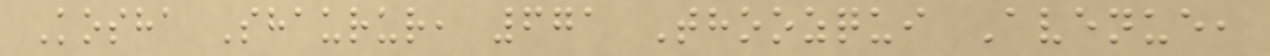Kosha Shaurur, 671 Thoozqui Avenue,
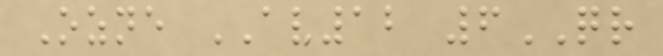Ozne AV12 6QR
